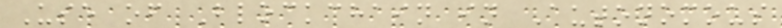Use of Blockchain in Autonomous
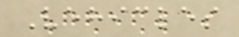Vehicles
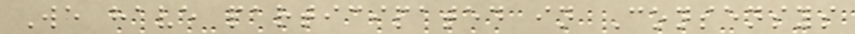We have participated in Consensys
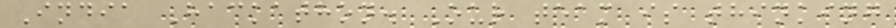India Hackathon. Our team is thinking
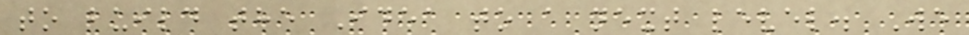to build the Idea to a next level. We
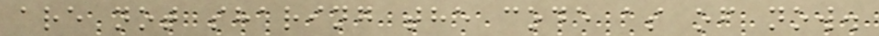are not sharing the code as of now.
